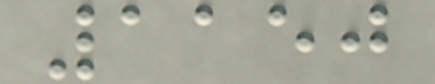1150
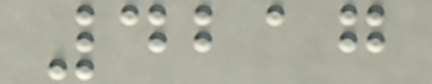4217
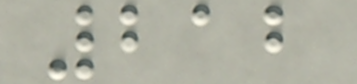212
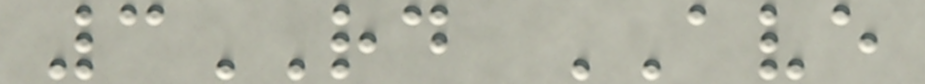3RD AVE
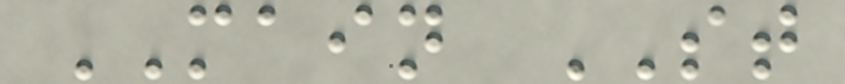MAIN ST
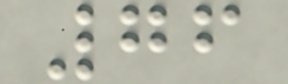76
